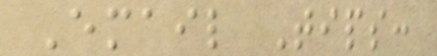Email Tips:
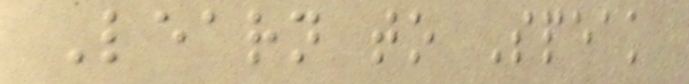Learn to Speak
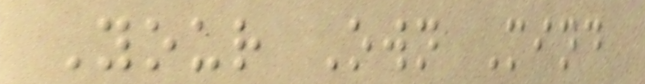Your Own Mind
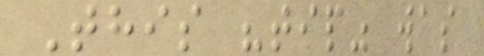This "tip" was
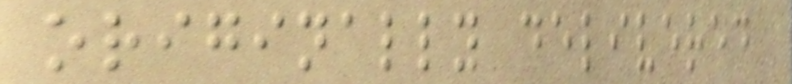originally delivered
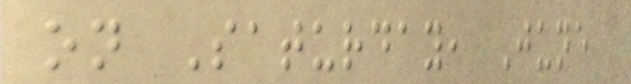on Saturday, June
